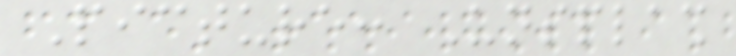Picture: Unsplash
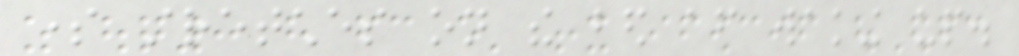some stretches on the bed after waking up.
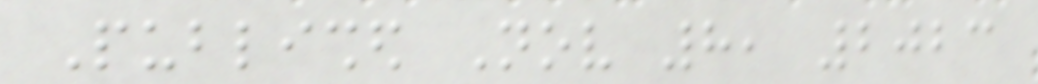Published Nov 8, 2023
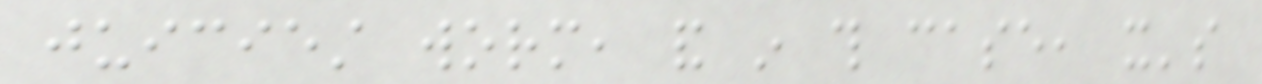juiciest worm, and in this case, it's
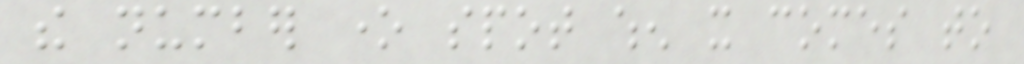the number one spot when it comes to
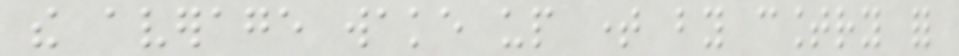the average wake up time by country for
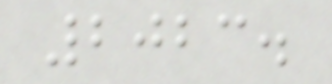2023.
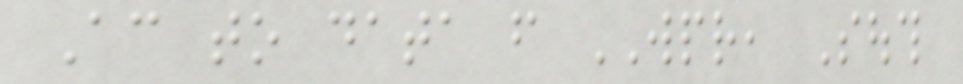According to data from WPR, South
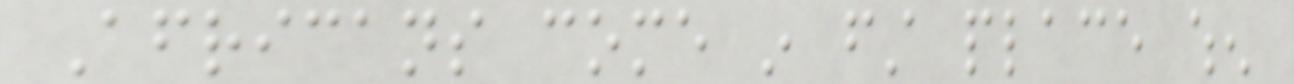Africans come in first place when
